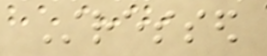Stressed
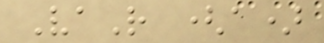VaR (a)
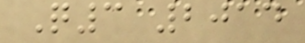Q3 2014
